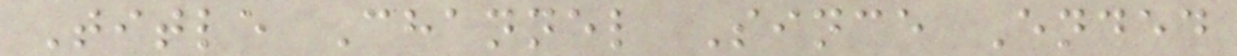Title Channel Since Ended
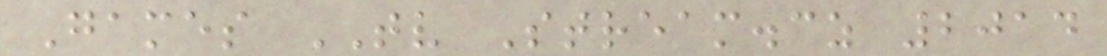Games TV Stream.cz 2014
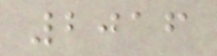2016
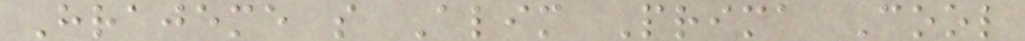Hrajeme s Alim Prima Cool
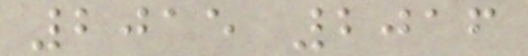2015 2016
